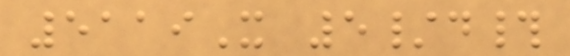5119X 5/d#
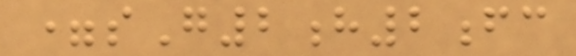=sG2h2fc
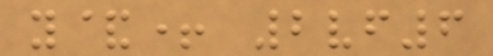y&+ 2vf6
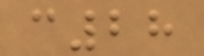c28
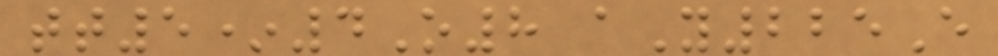tt5*4O8 aY225E
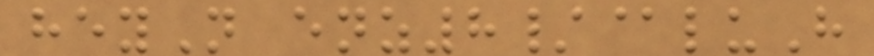heyN enz8/@luH
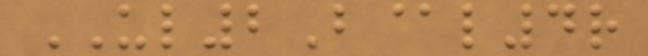UL2B@l4r
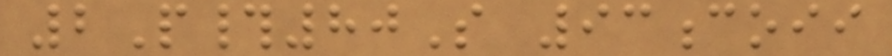2P#80S 93coii
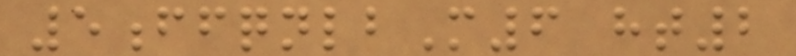5ffqnlbM6 ht2
